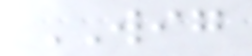WIG
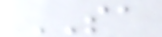SA
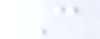C
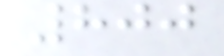800
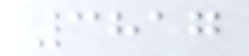3817
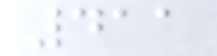411
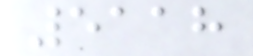5118
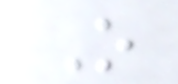O
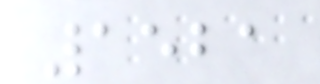1521
